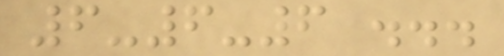6-6-6 ...
